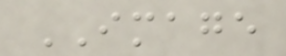IMAGE
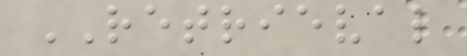RETRIEVAL
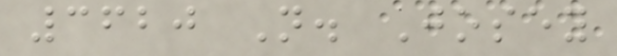3620 N. Josey
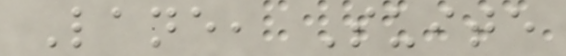Lane, Suite
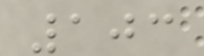103
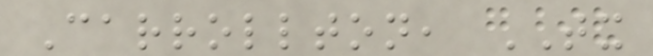Carrollton, TX
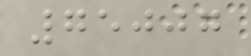75007
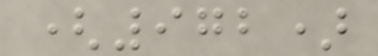(972)
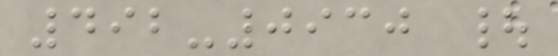492-0930 |
